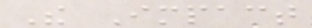The Impact
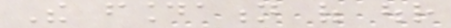The foundation of our
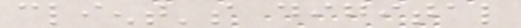client's digital
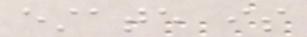estate is
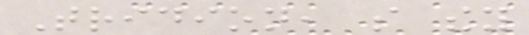Tridion, so they
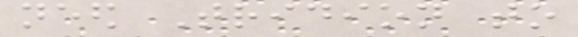need Tridion to
